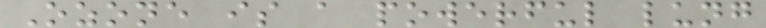Ozone is a powerful lung
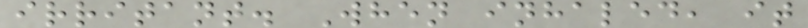irritant. When inhaled, it
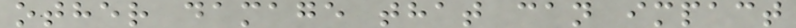other damage that can impact
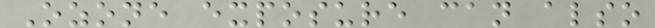Ozone exposure can also
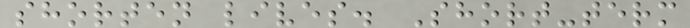shorten lives. Short-term
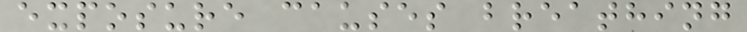exposure causes breathing
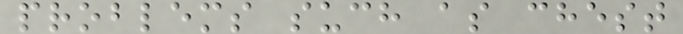problems such as chest
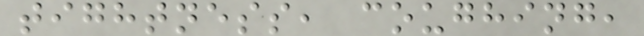tightness, coughing,
